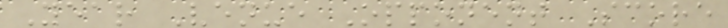Year Venue Opponent Score
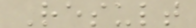Result
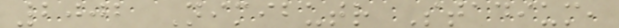2002 Nimibutr Stadium,
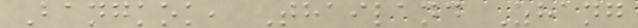Bangkok, Thailand Zhang
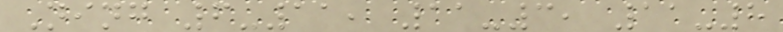Ning 6-11, 11-3, 11-8
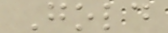Gold
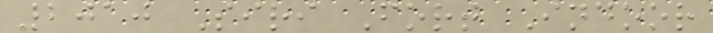2010 Siri Fort Indoor
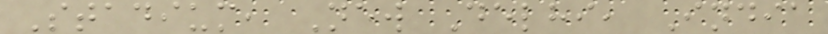Stadium, New Delhi, India
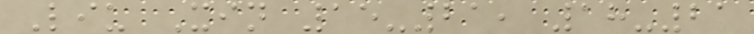Liu Xin 15-21, 18-21
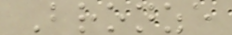Bronze
